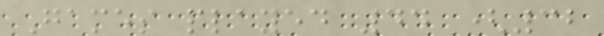Games played 44 (32
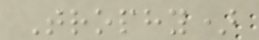Trophy)
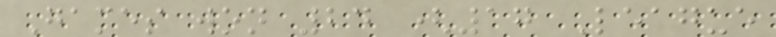Games won 24 (17 League
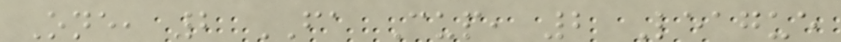One, 2 FA Cup, 2 League
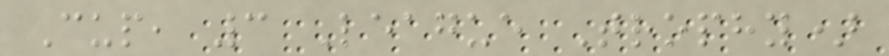Cup, 3 League Trophy)
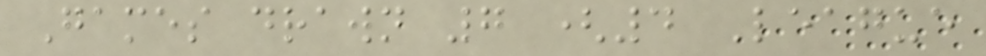Games drawn 7 (4 League
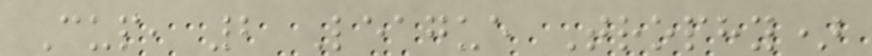Cup, 2 League Trophy)
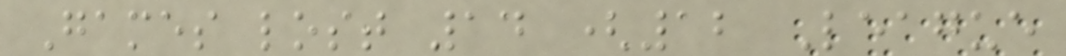Games lost 14 (12 League
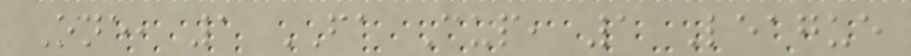One, 1 FA Cup, 1 League
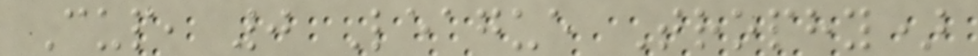Cup, 0 League Trophy)
